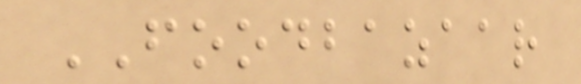FOODBAZAAR
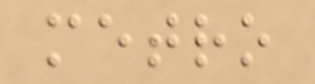metro
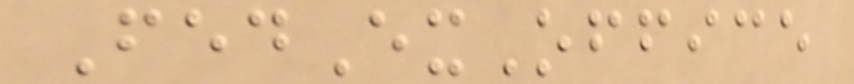FedExOffice
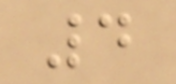4
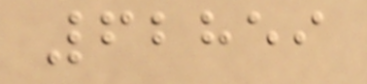62859
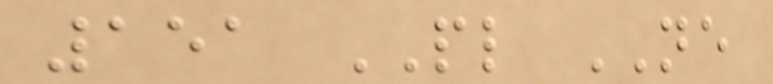151 PL NE
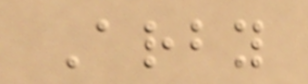Arby
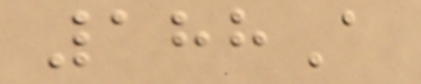188A
